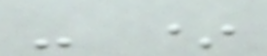- *
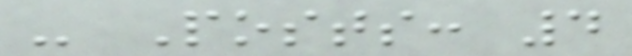- Posts: 4
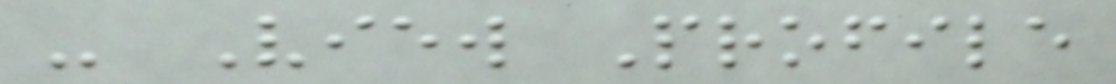- View Profile
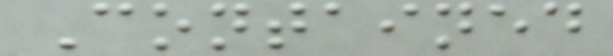Contained
